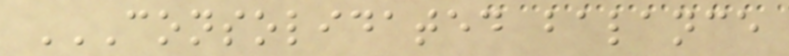CONSOLIDATED BALANCE
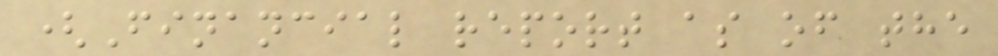(Financial report as of the
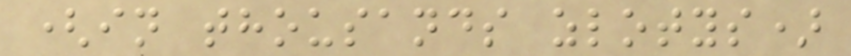(in thousands zlotys)
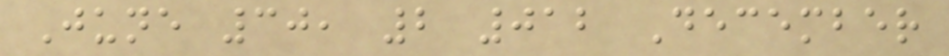June 30, 2 012 December
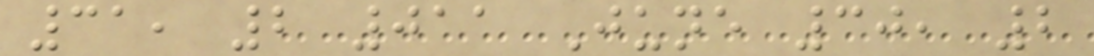31, 2 011 June 30, 2
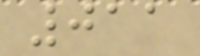011
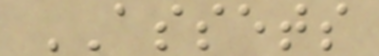ASSETS
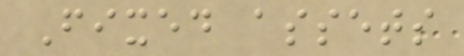Fixed assets
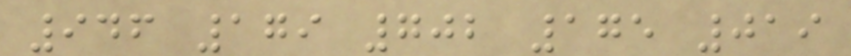946 179 702 175 019
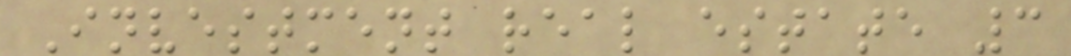Investment real estate 3
